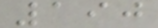190
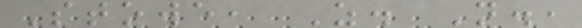Stowe, Z. N.,
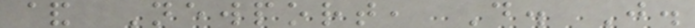& Newport, D. J.
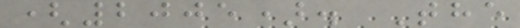(2005). The
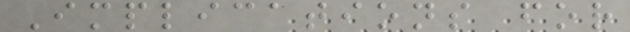Implications for
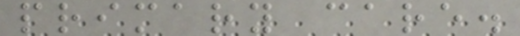primary care.
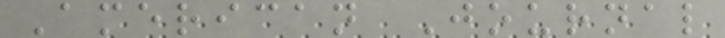American Journal
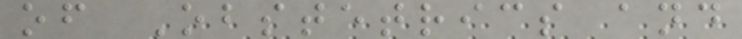of Obstetrics and
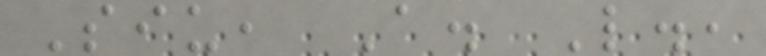Siu, A. L.,
